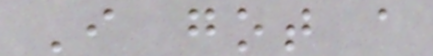I got a
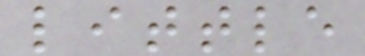little
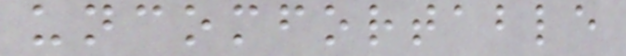uncomfortable
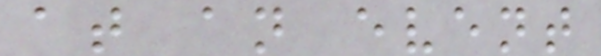at an event
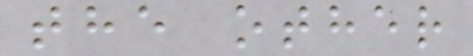the other
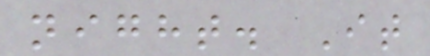night. It
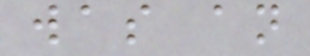was an
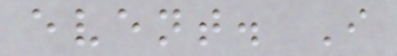event. I
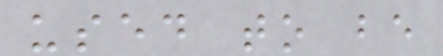used to be
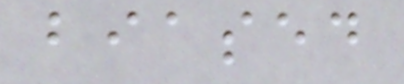biased
